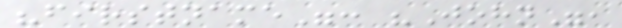"firstname": "John",
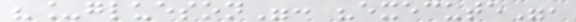"_glueson": "execute",
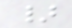}
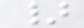}
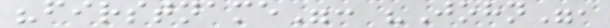"firstname": "John",
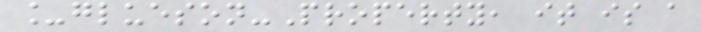_glueson-Property, it is a
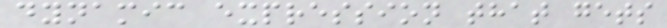dynamic expression that gets
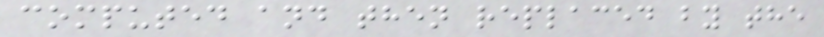computed and then replaced by the
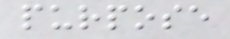purpose
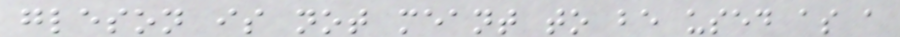gleson is not meant to be used as a
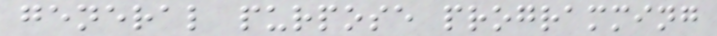general purpose programming
